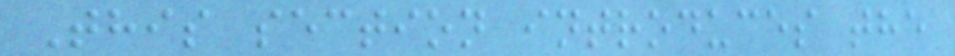This section introduces the
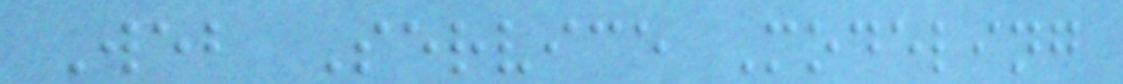Web Service Modeling
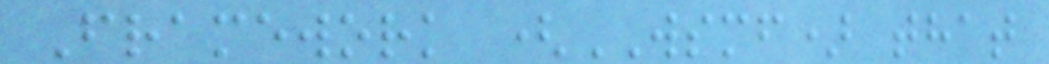Framework (WSMF) that
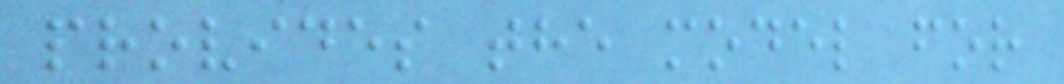provides the model for
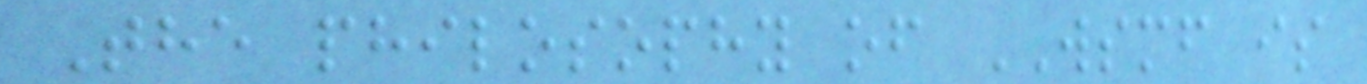The philosophy of WSMF is
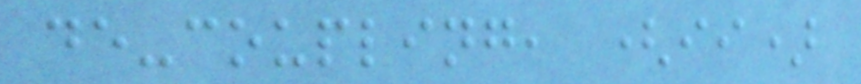de-coupling, (ii)
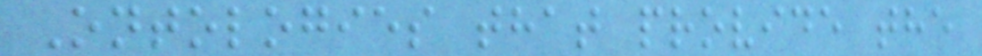Ontologies that provide the
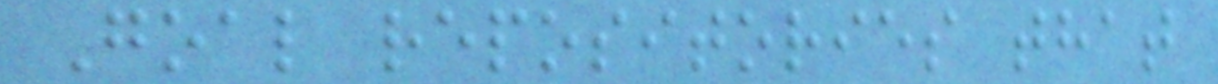Goal repositories that
